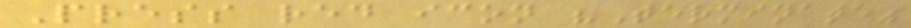Press red icon "Terminate"
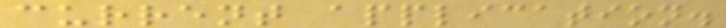current application.
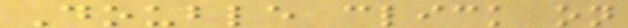Double click on
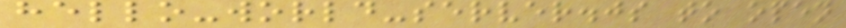hello-world-server.js to open
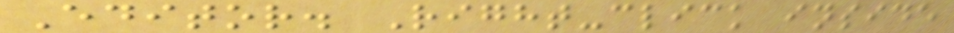Editor. Right-click inside
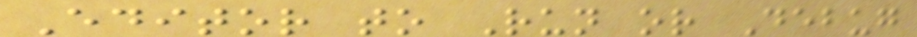Editor to Run or Debug
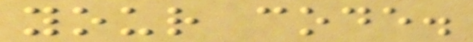your code.
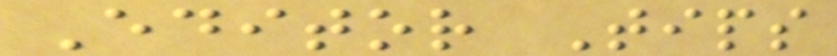Editor Tips
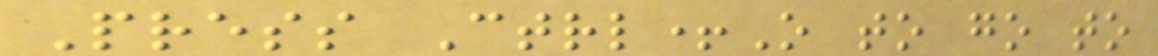Press Ctrl+O to go to
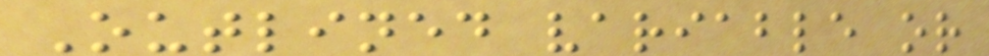Outlined variable or
